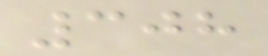308
